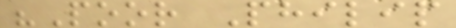"Poor Philip
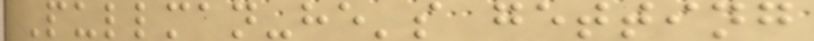Pullman-he's getting
